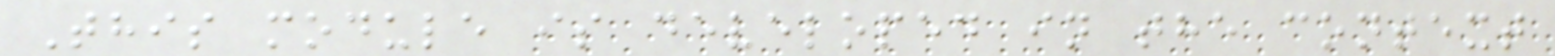This module is developed in the context
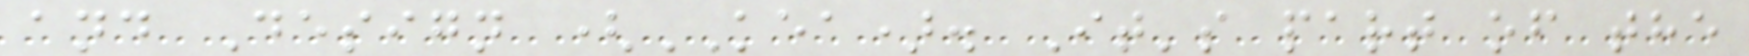and Design (KEA). It's part of the
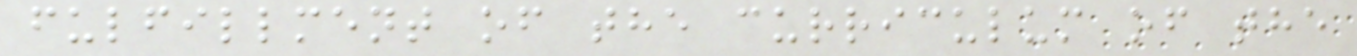fulfillment of the curriculum of the
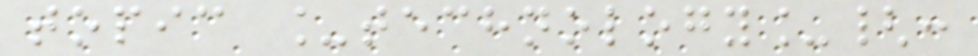topic _technology_{:
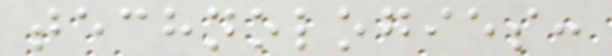technologies:
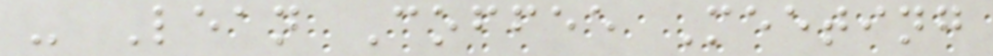- Lean Coffee Meeting
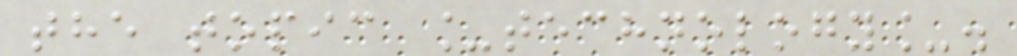the topic _technology_.
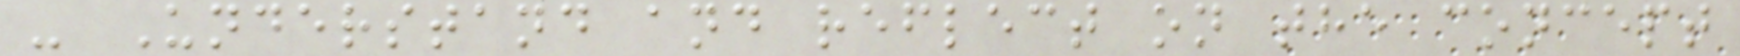- Understand and reflect on the concept
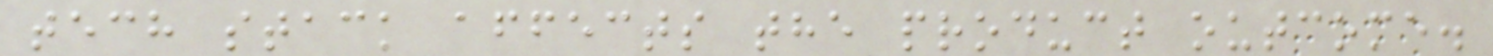tech stack affects the product outcome.
